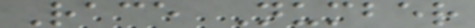Race Number
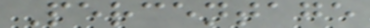Percentage
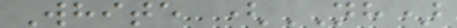White (NH)
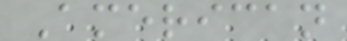American
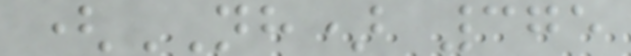(NH) 375
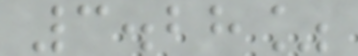3.28%
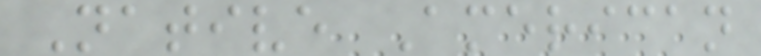Native American
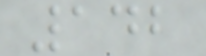142
